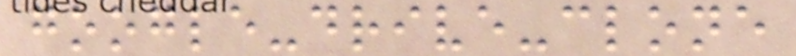google-drive-clone
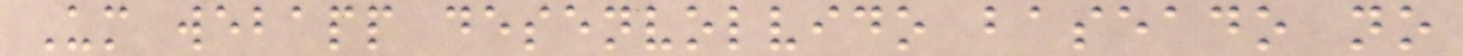Um webapp desenvolvido baseado no
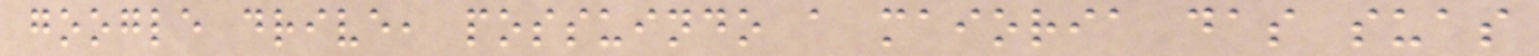google drive, possuindo a maioria das suas
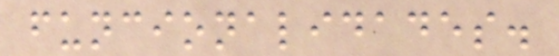funcionalidades.
